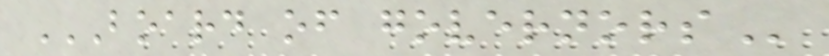BOARD OF GOVERNORS
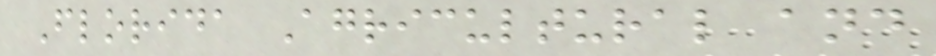Florida Agricultural and
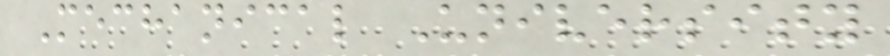Mechanical University
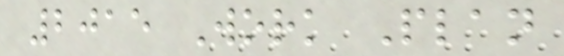2015 Work Plan
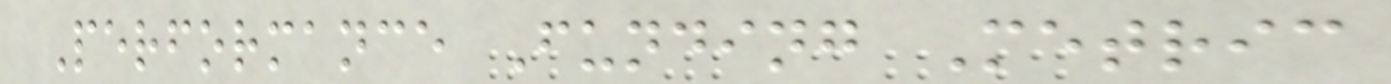Performance Funding Metric
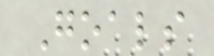Goals
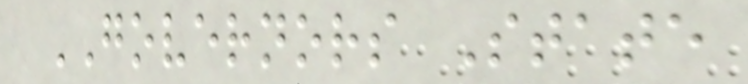GOVERNORS State
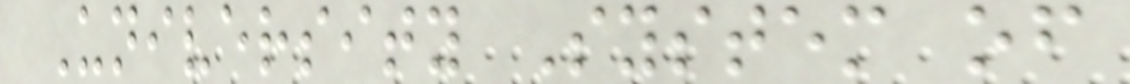University System of
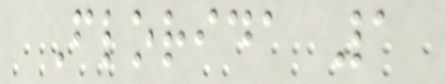Florida 1
